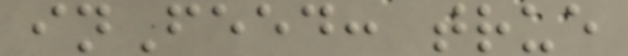inFeed: true
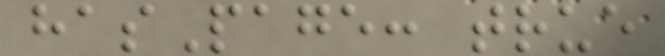hasPage: true
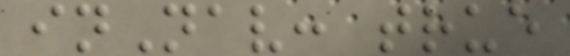inNav: true
